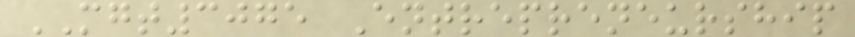MGT3075 Entrepreneurship
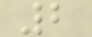2
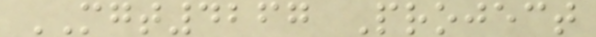MGT4267 Project
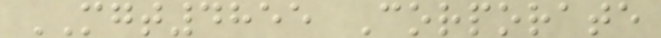MGT4855 Corporate
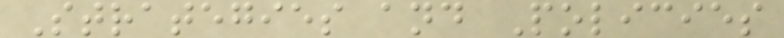Strategies and Policies
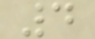4
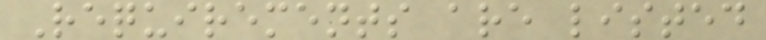Requirements are listed
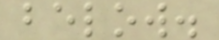below.
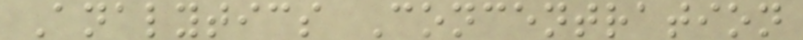Analytics Concentration
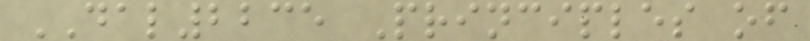DAL2235 Principles of
